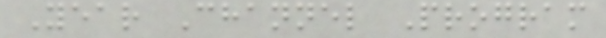Year Channel Program
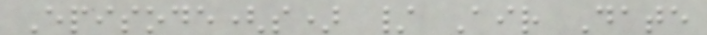Episode(s) / Air Date
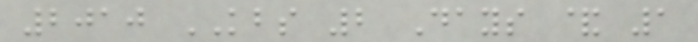2010 KBS 2 Days & 1
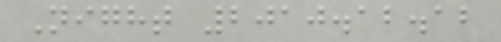Night 2010.12.12
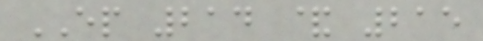EP 214 & 215
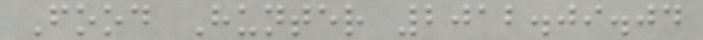Food Hunter 2012.09.04
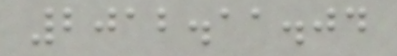2012.11.04
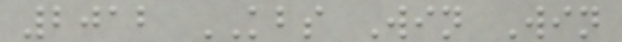2012 KBS Win Win
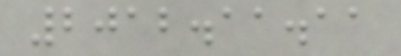2012.11.11
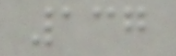137
